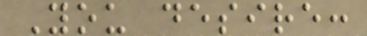You desire:
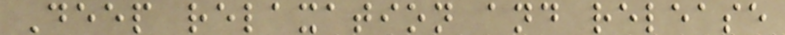Deep relaxation and release
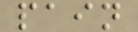pain
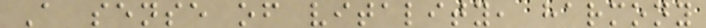A sense of vitality, harmony
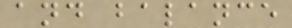and balance
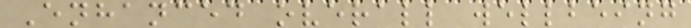Enhanced overall wellbeing
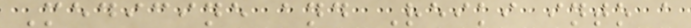Medicine and Reiki into a
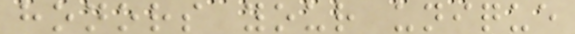honors your unique
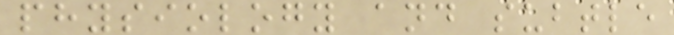physiology and subtle
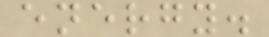energy.
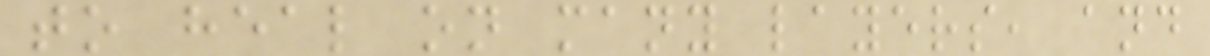to heal on many layers, and
